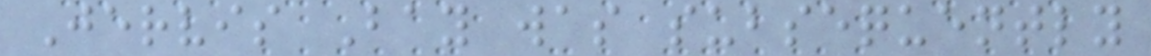Jervis Bay was subsequently
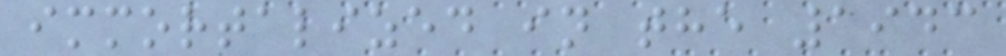immortalized in the 1943
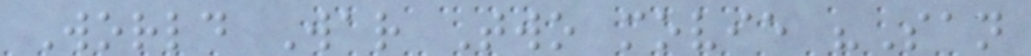World War Two movie "San
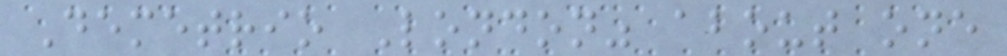Demetrio London" about one
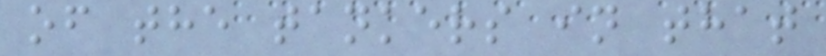of the tankers in that
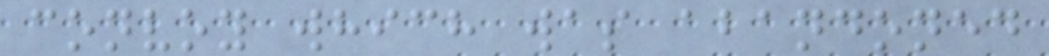convoy which was abandoned
